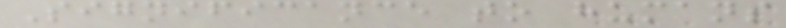Significance to humans
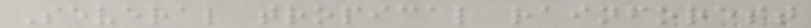Several tropical rainforest
